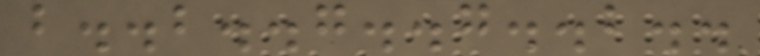b..b..g..g..b..
